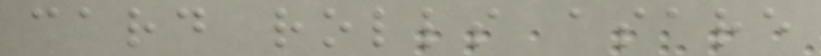card rolls asare
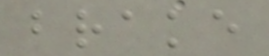brake
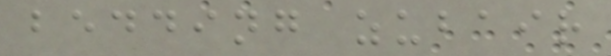bedding zubair
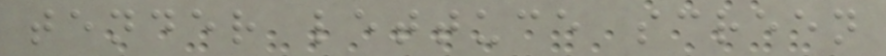tender lettuce screen
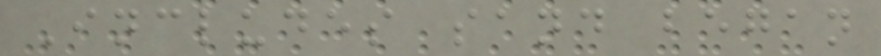Includes sand began
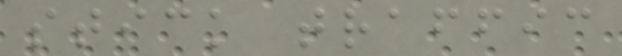stick traffic
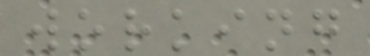working
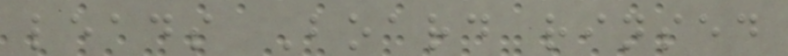leads Board rinsed
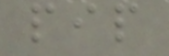pip
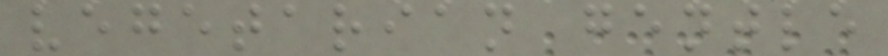vegetarian gentle
